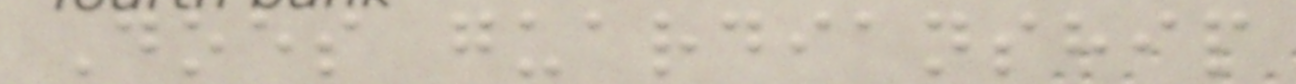Does guardianship
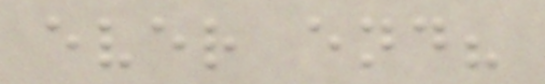ever end?
